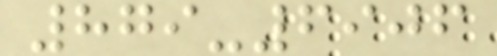879-6906
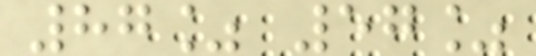87% 57%
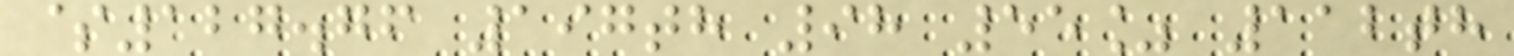$127.76 197th 98 55% 112th
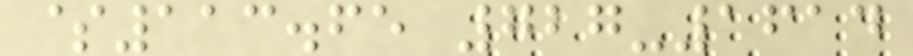$113.65 727-1614
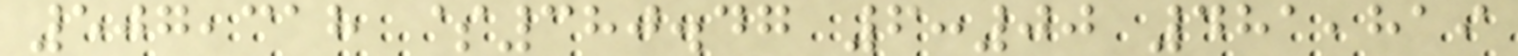507,318 $380.47 6:00 481,819
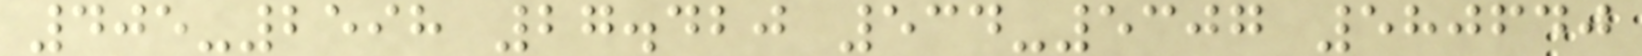405-2598 27.420 534-5307 580640
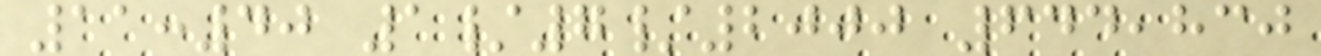11:40 1/7/2000 644,830
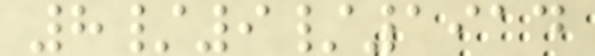8/9/1914
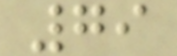79
